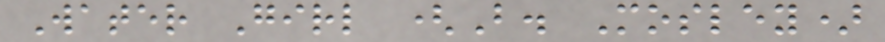Water Girl (B. Mosley)
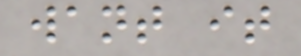want it
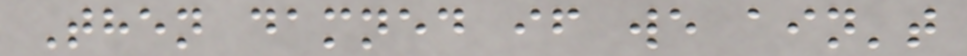Then damned if we ain't
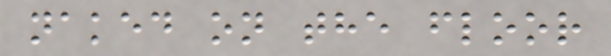naked on the floor
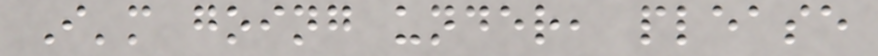I'm going under, please
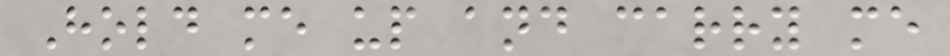Hold me up and carry me
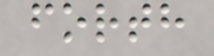forth
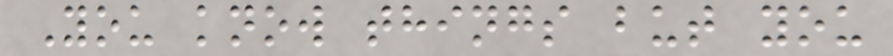You know things but you
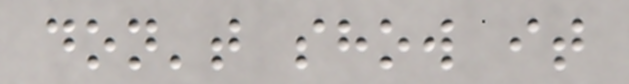don't show it
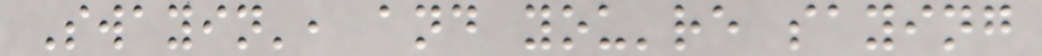Swayin', and you're saying
